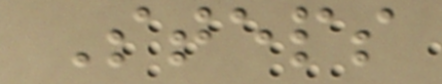Steps
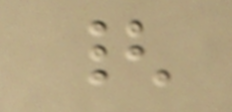{
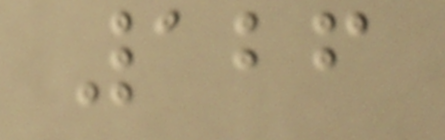126
